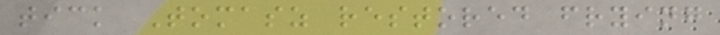tick Tomasz restored frying
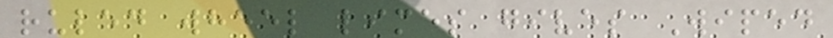ruled wheel limes gives Wiped
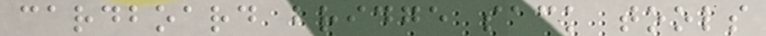cardboard bridge sack tools
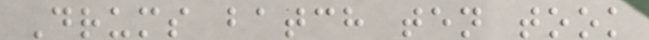Drums batch ten took
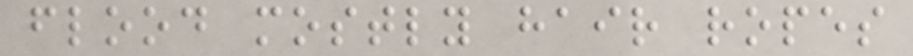flood mostly hair ropes
